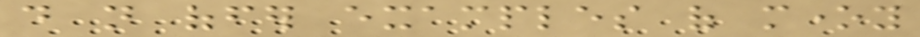do not offer examples of money
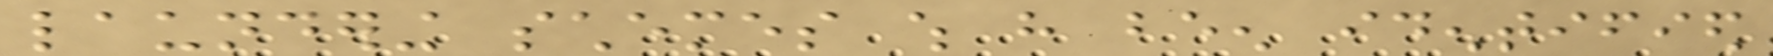laundering schemes which have been identified
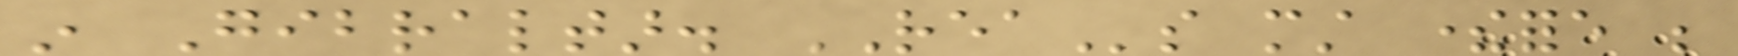in Gibraltar. REAs must therefore be
